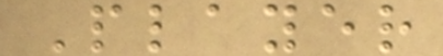Player
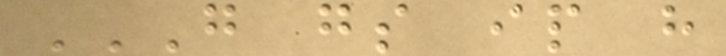G GS IP H
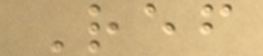Ref
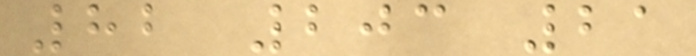82 203 21
